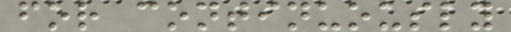for continuously
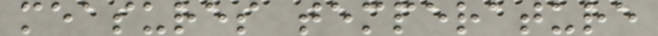measures temperature
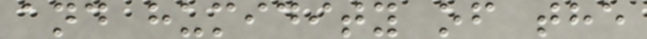and humidity of the
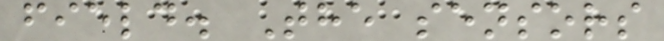field. The sensors
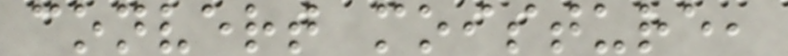convert moisture,
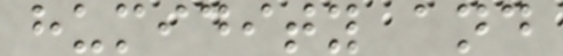humidity and
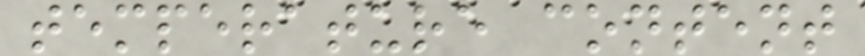temperature content
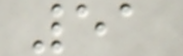51
